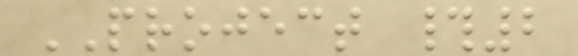PROJECT #2
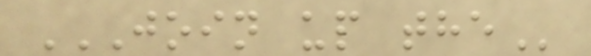JOIN UP THE
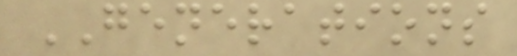GENERATIONS
